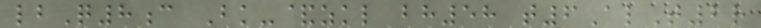lbQ8c Bk-&zkl bh58 t6AlT2r
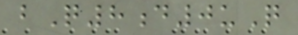bQ8d0uQ
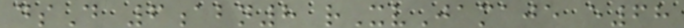dsD 6abn8 rXvJamaje e68
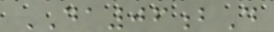DA06bD
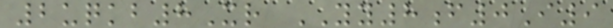2uqkb8Xr YY8f0I9
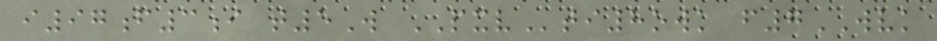i97f3i t5W PXVti8owk f7WVK
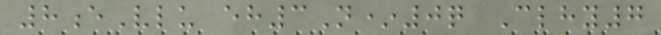8eVlu eh3N*0q Clhy7
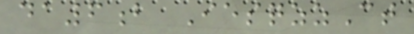da6b IesqzzCt
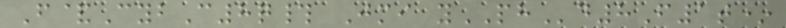F&CybC8q# Jmi yPHd8F1t*
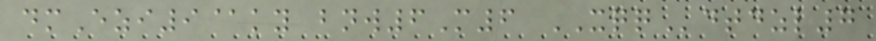dmEzi9@ky bnw6M6 XQQdtdzl7
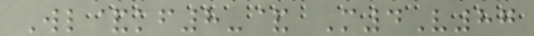Wl&kf8-& M4V87
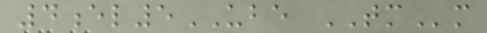4el5UBE TMm
